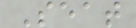Seat
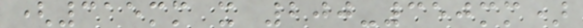(315mm x 200-350mm)
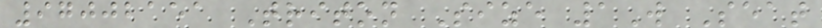97002151 Triton Size 1W Seat
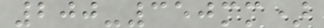200-350mm)
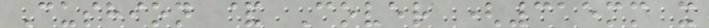Cushion & Cover (315mm x
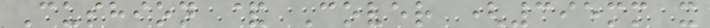Cushion & Cover (395mm x
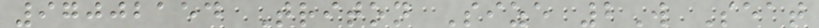97002154 Triton Size 2W Seat
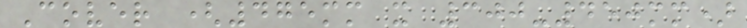Cover (475mm x 300-450mm)
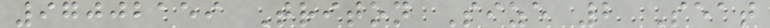97002159 Triton Size 2 Seat
